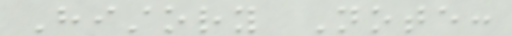History Note:
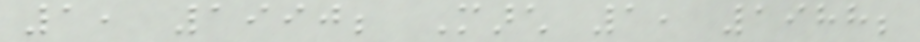1, 1990; March 1, 1988;
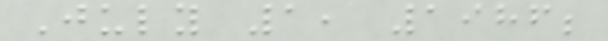July 1, 1986;
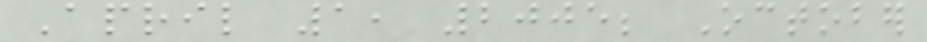April 1, 2005; October
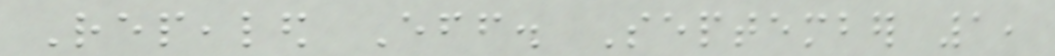Repealed Eff. September 1,
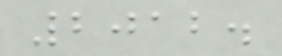2012.
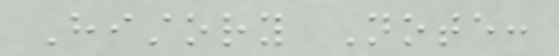History Note:
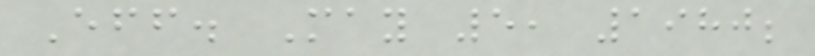Eff. May 5, 1980;
